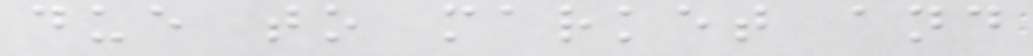due to market and
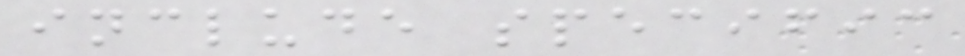include specific
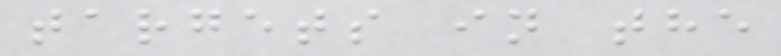targets in the
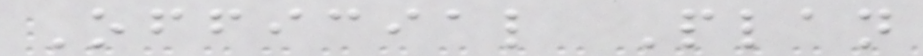Official Plan
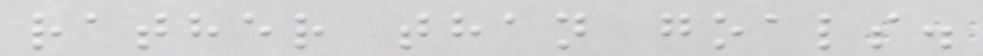rather than goals.
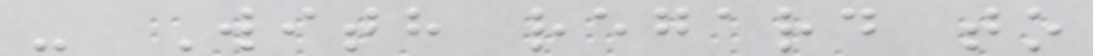- With regard to
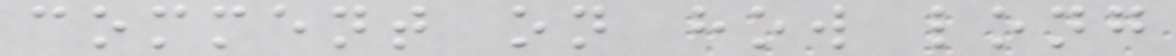comment on how long
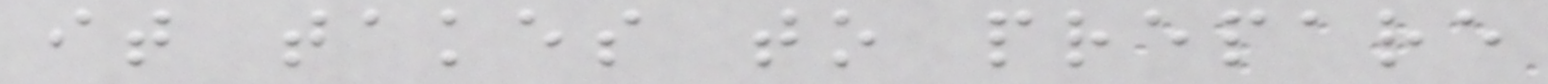it takes to prepare
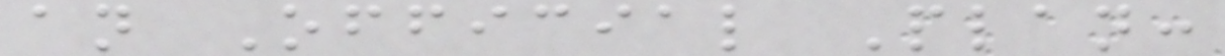an Official Plan:
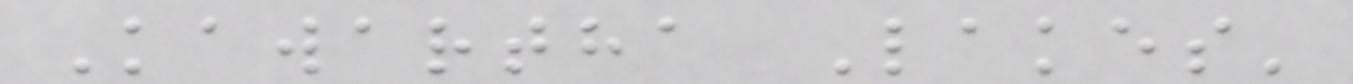Kawartha Lakes'
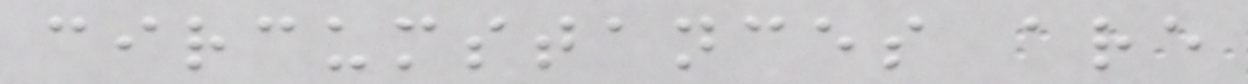circumstances are
